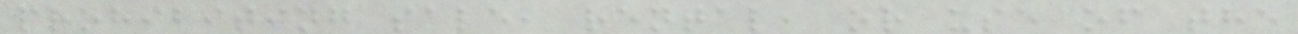prohibiting sale, rental, or use of the
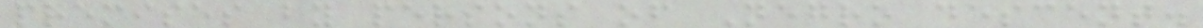premises by persons of Negro descent.
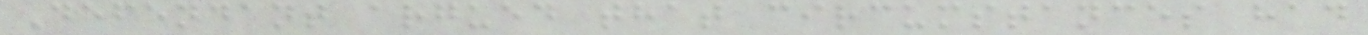Defendant argued that circumstances had
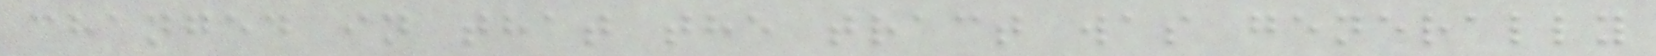changed in that the tract was generally
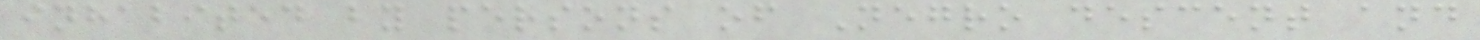inhabited by persons of Negro descent and
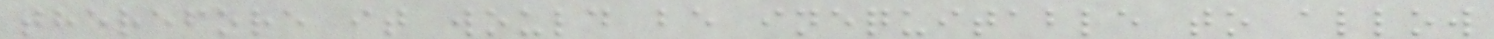therefore it would be inequitable to allow
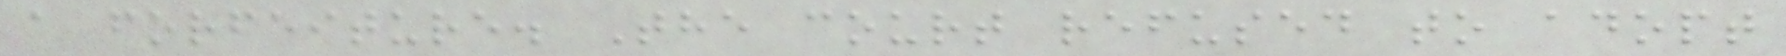a forfeiture. The court refused to adopt
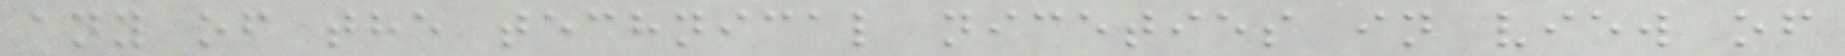any of the technical niceties in view of
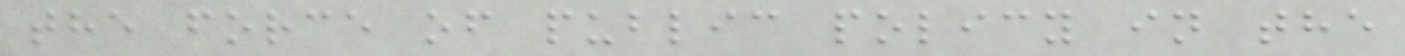the force of public policy in the
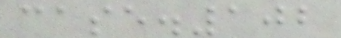case.102
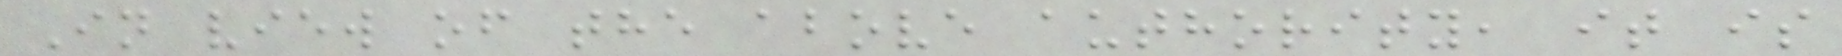In view of the above authority, it is
